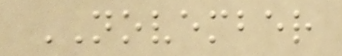NOVEMBER
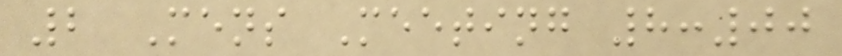2 Mens Meeting 8:00
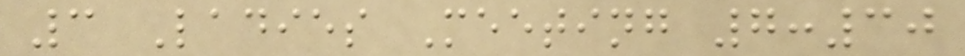3 Ladies Meeting 7:30
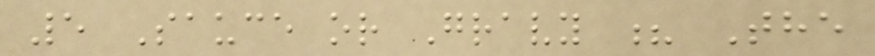5 Sauce or Gravy ? The
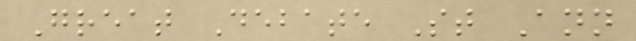Great Debate St Ann
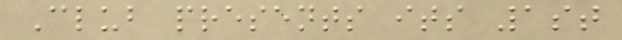Club presents its 1st
